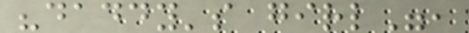"daddy's girl",
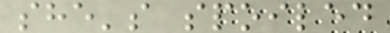she's spoiled
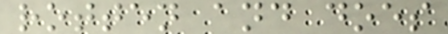rotten and does
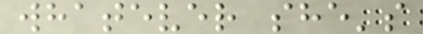whatever she's
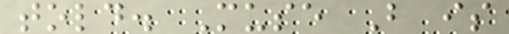told. Muse B is
